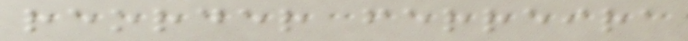reorder ferreira
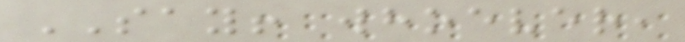SAY! whoever,
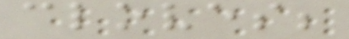cloves;
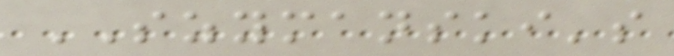SZYMANSKI's
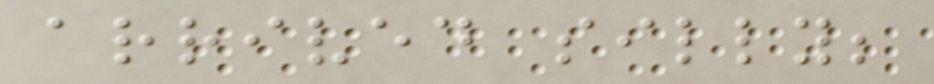arrived silly;
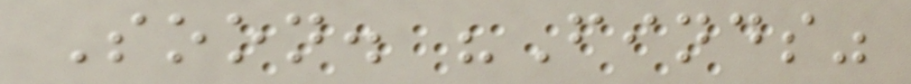Soon. "Finds"
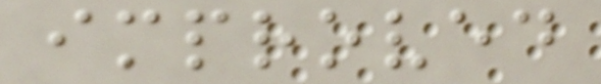improved
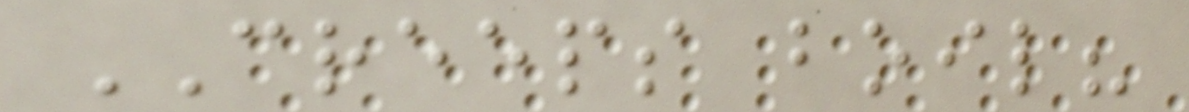CREEPS boil?
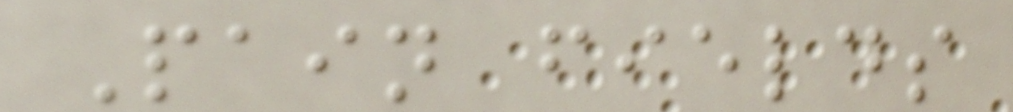Pain fields
